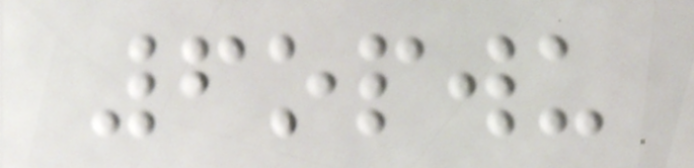6opwu
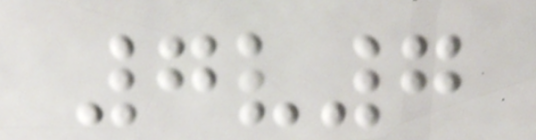7v7
